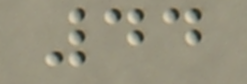44
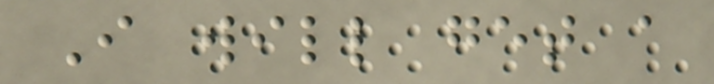I will get a
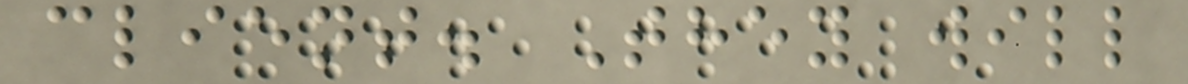client. They will
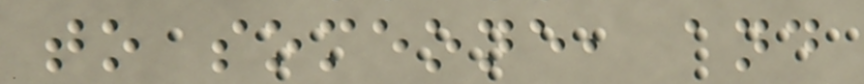to someone, and
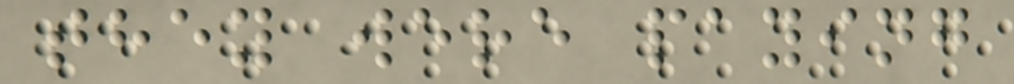they were paying
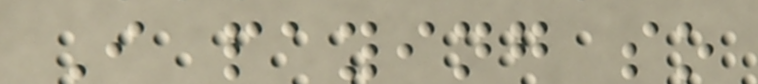I paying so
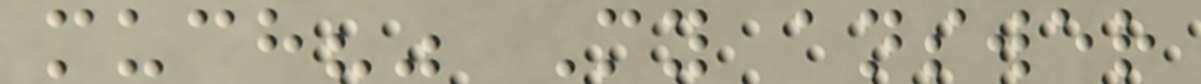much?" My answer
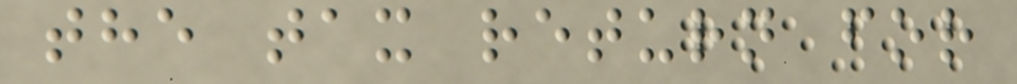the tax return for
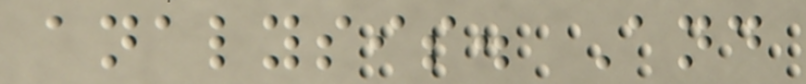analysis. And
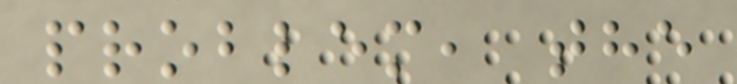problem, the
